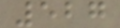527
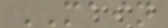MAIN
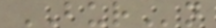BURn
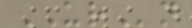URn
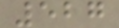527
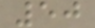50
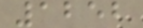1252
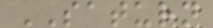SATURN
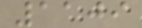1109
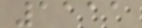1111
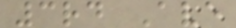3rd Ave
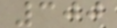300
